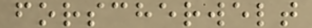forscherwelt
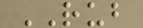RUB
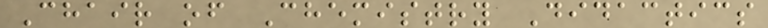Chair of Chemistry Didactics
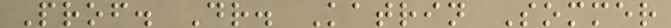Prof. Dr. Katrin Sommer
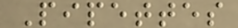Pipettes
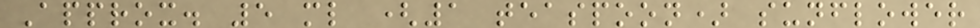Approx. 5 ml (1 teaspoon) sunflower
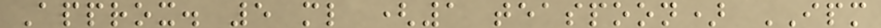Approx. 5 ml (1 teaspoon) IPM
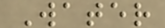Water
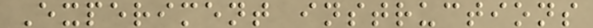Experiment instructions
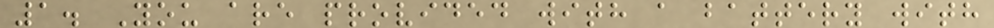1. You are provided with a battery with
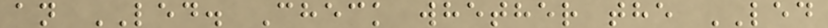an LED. Check whether the LED
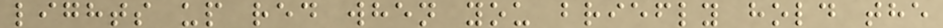lights up red when you briefly hold the
